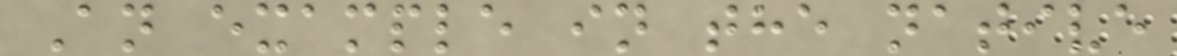An example in the native
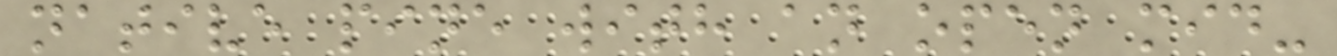native pine with an open mid-
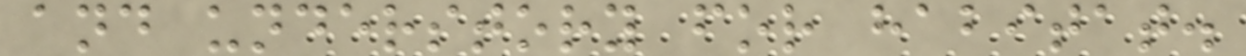and understory for habitat.
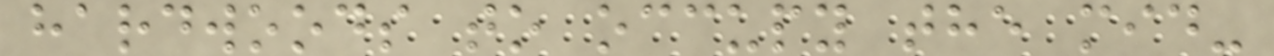hardwoods to occupy the mid-
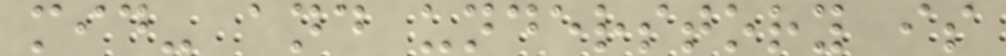mid- and understory is
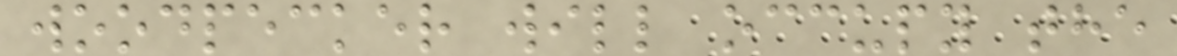woodpecker will occupy the
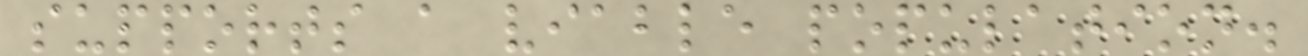supports a viable population.
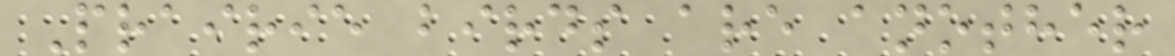Prairie birds are another
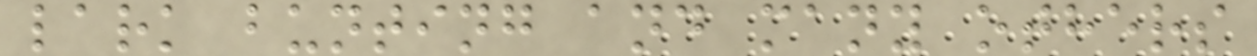lark bunting and many others
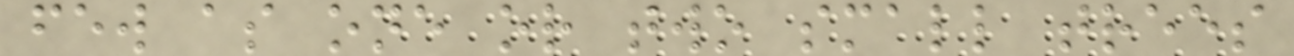few as one or two small trees
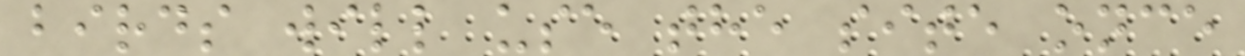birds will use the site once
